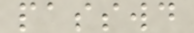passwd
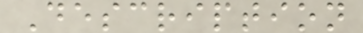Description
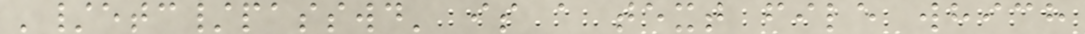'/etc/passwd' is a text file which
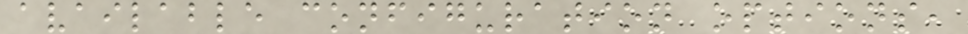available configuration options,
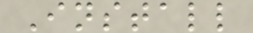Install
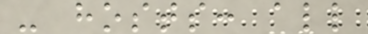- hosts: all
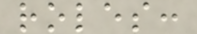roles:
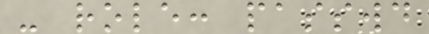- role: passwd
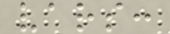vars:
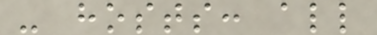- hosts: all
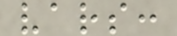vars:
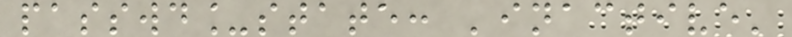passwd_state: 'inactive'
